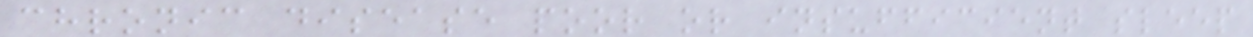chronic disease poor or insufficient sleep
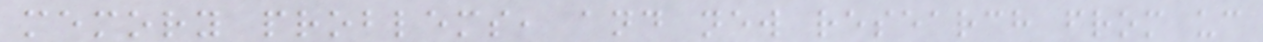memory problems, and new research from uc
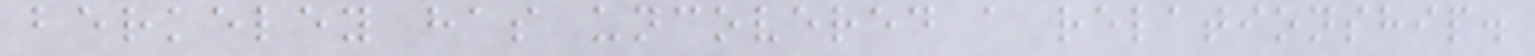berkeley has uncovered a relationship.
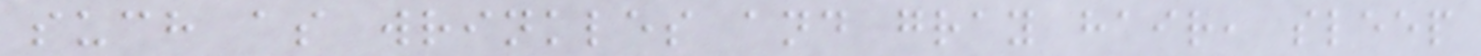such as wrinkles and gray hair, sleep
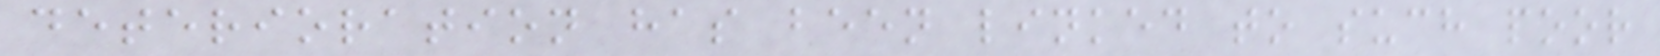deterioration has been linked to such poor
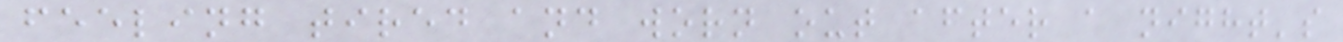feeling tired and worn out after a night's
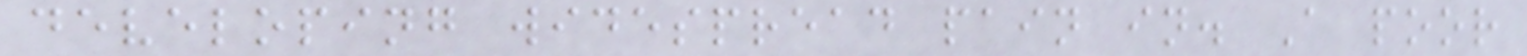developing widespread pain in. A poor
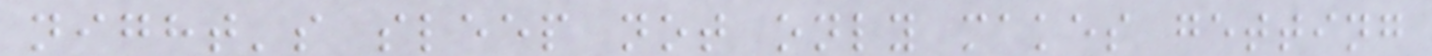night's sleep not only makes getting
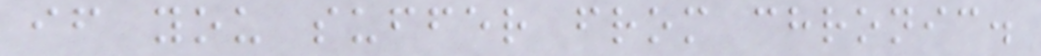if you suffer from chronic.
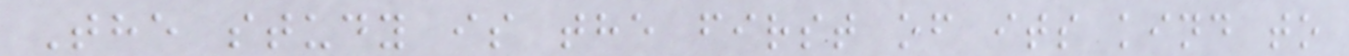The study is the first of its kind to
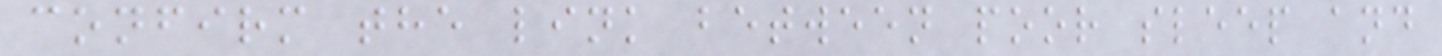confirm the link between poor sleep and
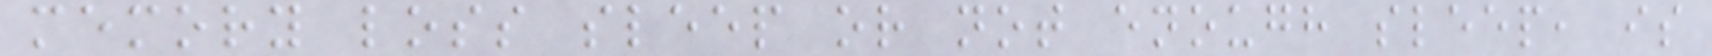memory loss sleep or not enough sleep, is
